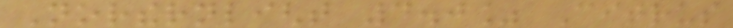Northernlight 4.0% Citrus
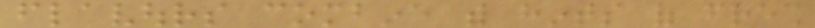flavours combine with hints of fresh
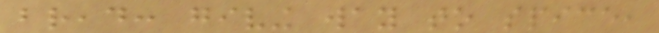bread: giving way to spice,
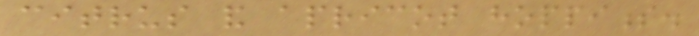citrus and apricot hoppiness.
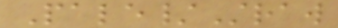Pale/Straw
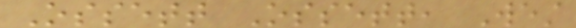Ossett Ossett, West
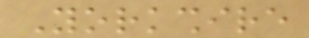Yorkshire
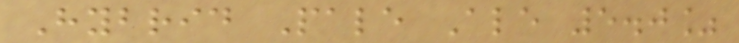Hybrid Pale Ale 5.0%
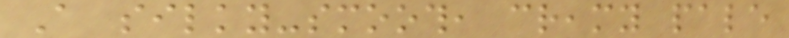A silky-smooth, creamy pale
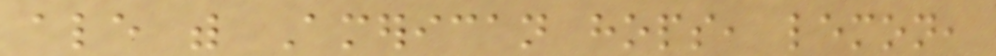ale with American hops, lemon,
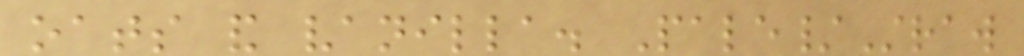oats and vanilla. Pale/Straw
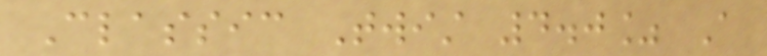Classic Twist 4.0% A
